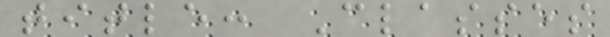title: Classes
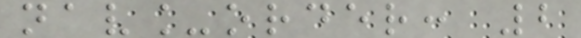nav_order: 2
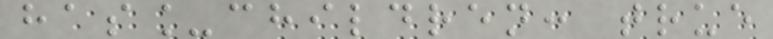has_children: true
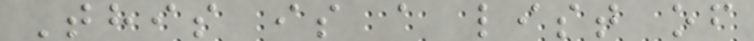This is a list of
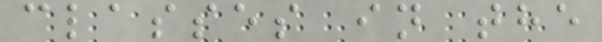classes in the
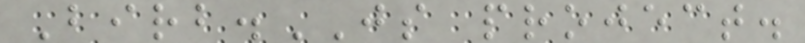Birb.JS project.
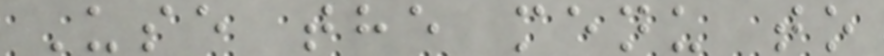Use the menu to
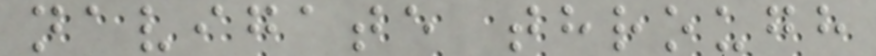navigate through
